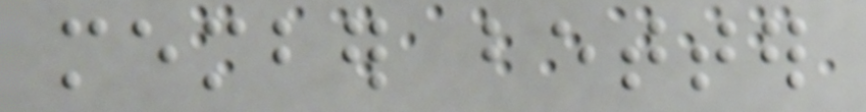member better
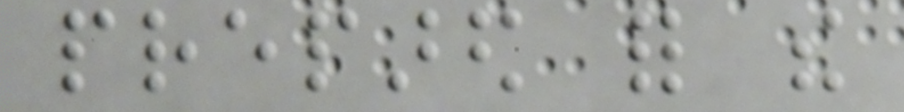prepared for the
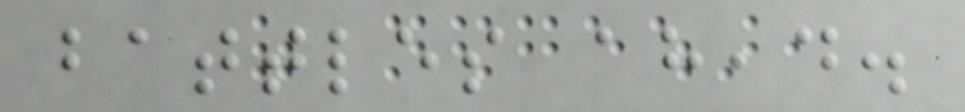battles ahead.
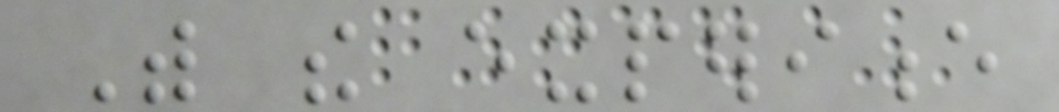With the experience
